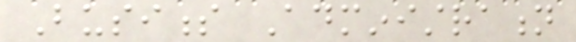Business Administration
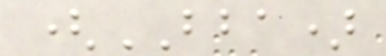(BBA)
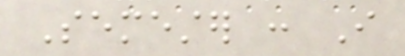Semester : I
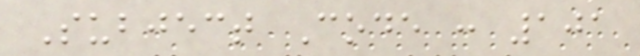Subject Code : 101
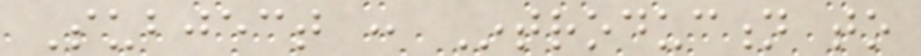Subject : Introduction to
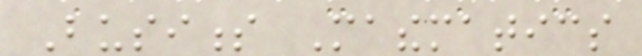Business Mathematics
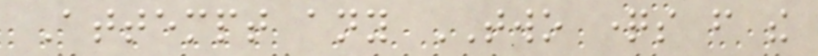Attempt any TWO questions from the
